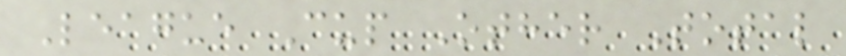League Cup Other Total
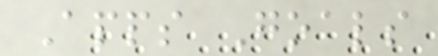Apps Goals
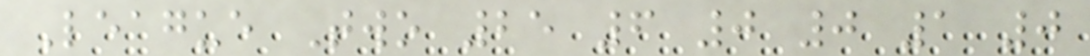League Two 25 6 0 0 1 0
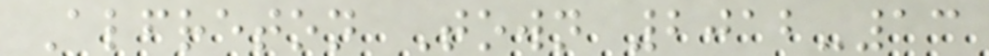Alfreton Town 2012-13
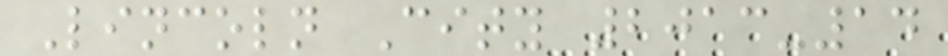Lincoln City 2013-14
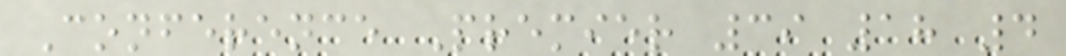Conference Premier 39 18 4
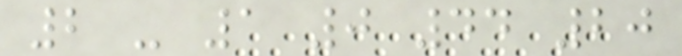2 - 1 0 44 20
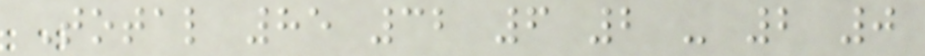Total 85 32 6 2 - 2 0
